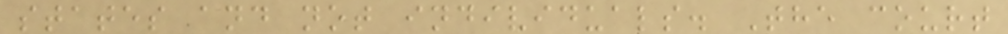states and not individuals. The court
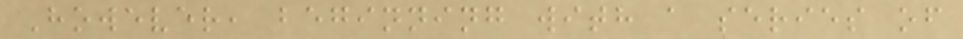However, beginning with a series of
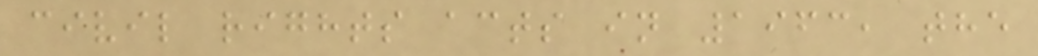civil rights acts in 1963, the
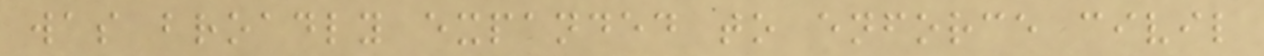was broadly expanded to enforce civil
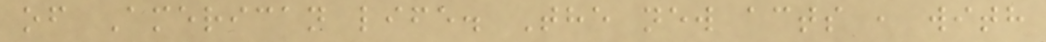of American life. The new acts , with
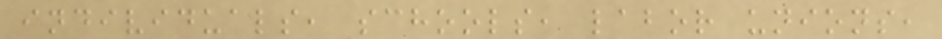individuals, schools, labor unions,
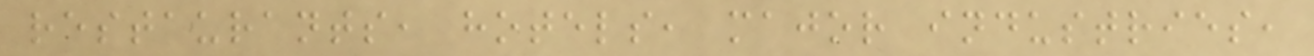restaurants, hotels, major industries,
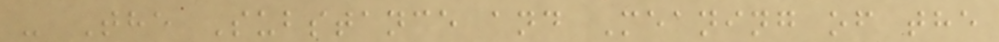- The Substance and Meaning of the
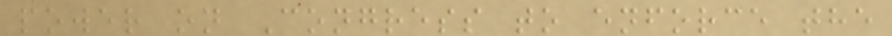power on Congress to enforce the
